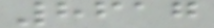8617
